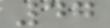47
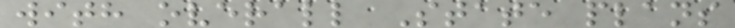with overall State plans
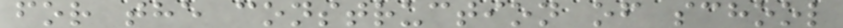for the construction of school
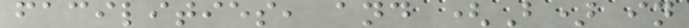facilities, and (B) in
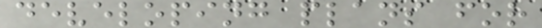developing plans for
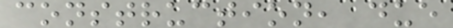construction, due
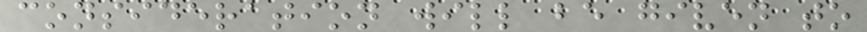consideration will be given to
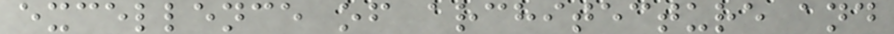excellence of architecture and
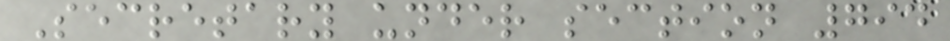Secretary under section 794
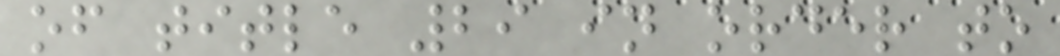of title 29 in order to
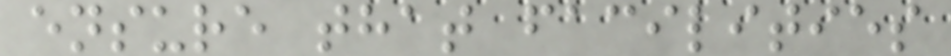ensure that facilities
